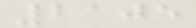2105
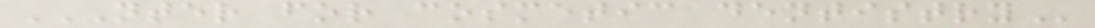NTER FOR COSMETIC DENTISTRY
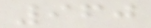960
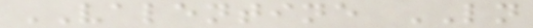VALENTINE LN
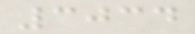3034
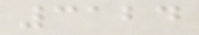3124
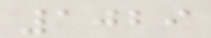1029
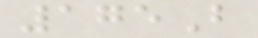175B
